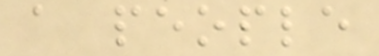a people
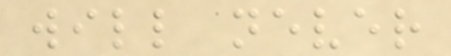will never
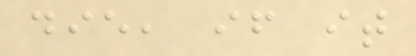die, if it
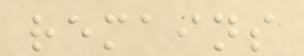remains
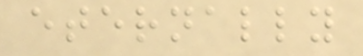eternally
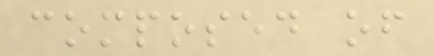composed of
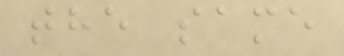the same
